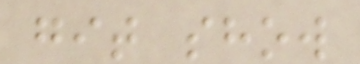git show
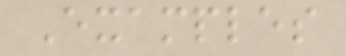Examples
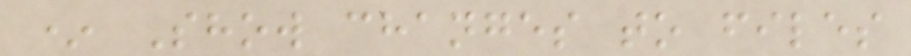* Show changes to files
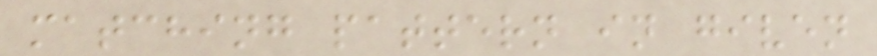matching pattern in given
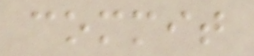commit
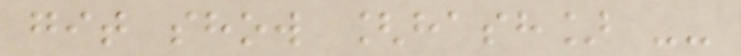git show [hash] --
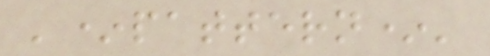'*pattern*'
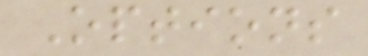Options
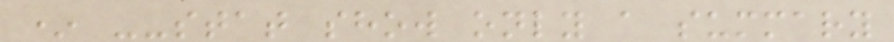* --stat show only a summary
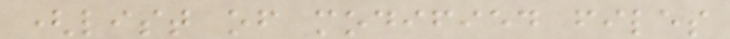(list of modified files
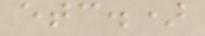etc.)
